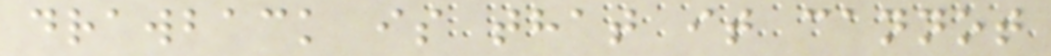drawback is that it cannot
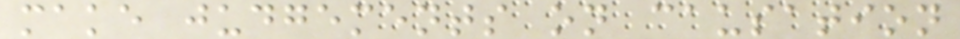make judgements on causation
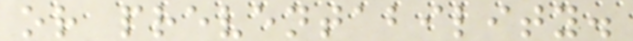or preventability.
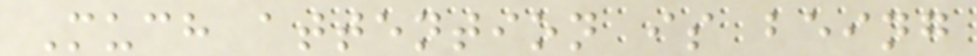Much attention is being
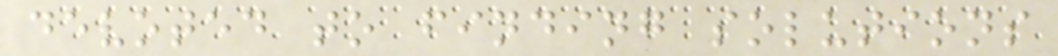devoted to finding solutions
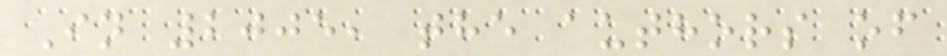In 2005, the authors of
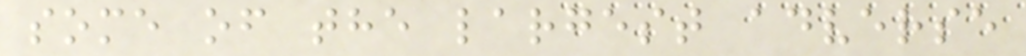some of the largest adverse
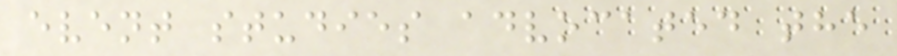event studies advocated the
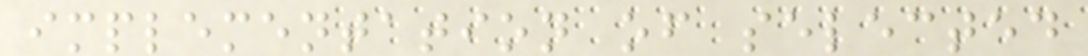implementation of selected
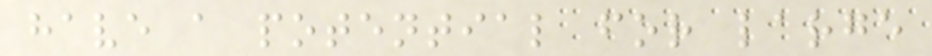have a potential for large
